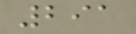291
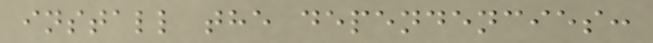install the dependencies:
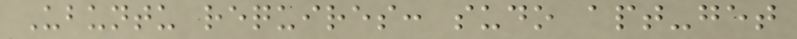Ubuntu requires: sudo apt-get
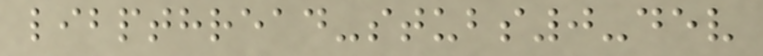libpthread-stubs0-dev
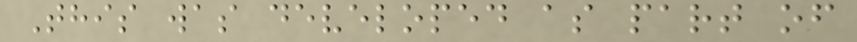This was developed as part of
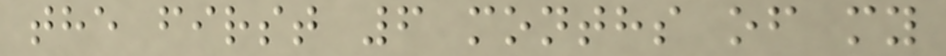the first 6 months of my
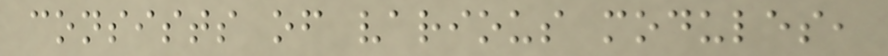consists of various modules,
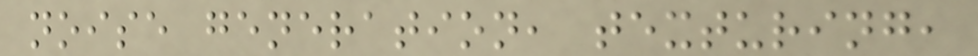noise generation, texturing,
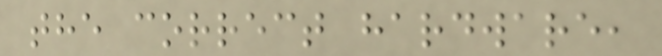the correct hardware,
